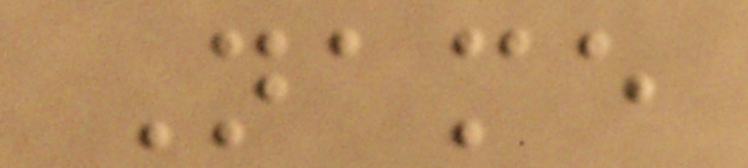Name
